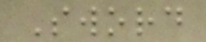Sword
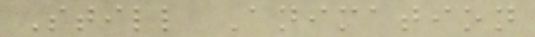Still Animation
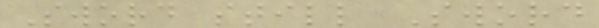Sword still Sword
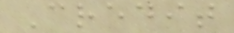Credit
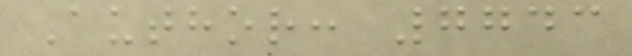Author: 7743
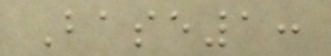Base1:
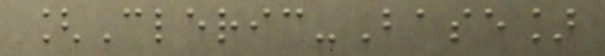[Cleric-Base]
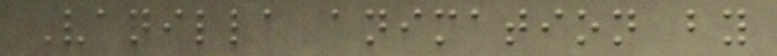Vanilla animation by
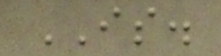IS.
